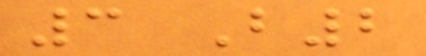3 B2
